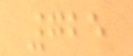725
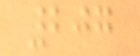207
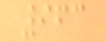963
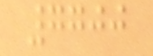7700
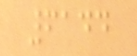6144
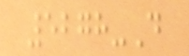5278-D
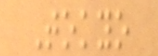Tokyo
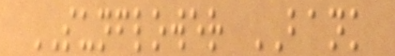SUNFLOWER BANK
